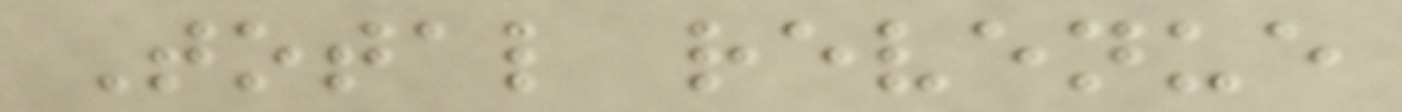Total revenue
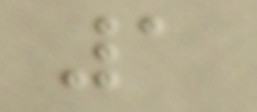1
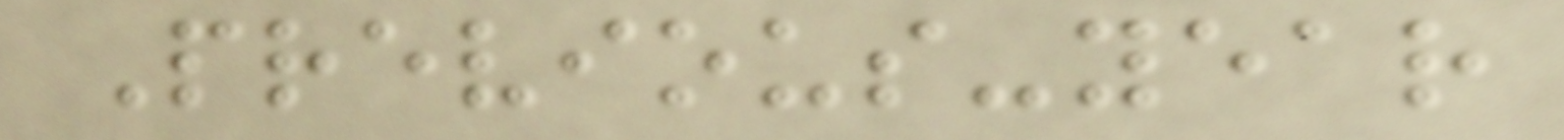Previous-year
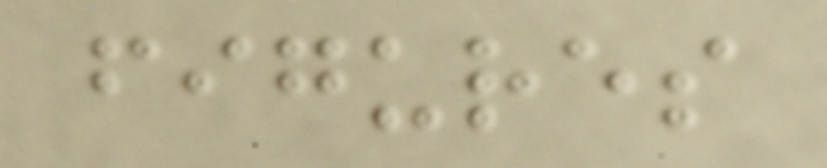figures
